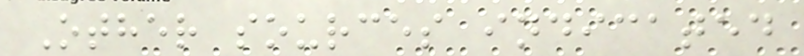Other sources indicated
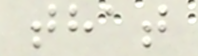that
